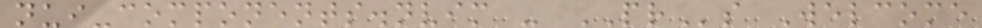nui-components.nvim - PRs Welcome
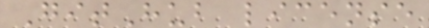GitHub license
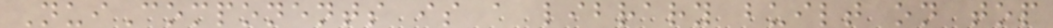NuiComponents is a library built on top
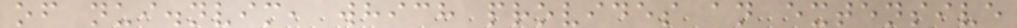of nui.nvim, which provides an extensive
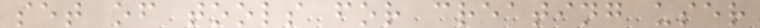set of tools for creating user
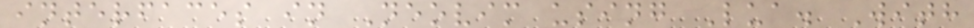interfaces in Neovim using Lua. With
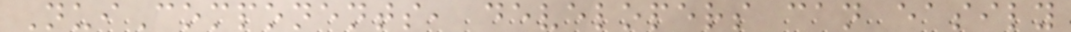NuiComponents, developers can easily
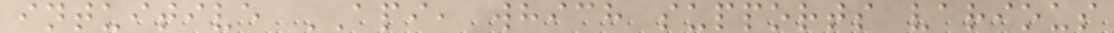intuitive API, which supports various
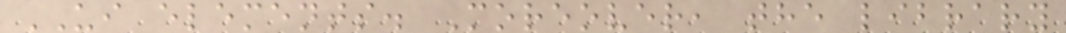UI elements. Moreover, the library
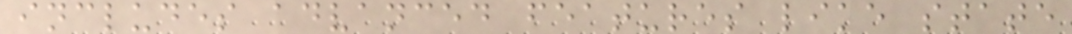includes advanced features like state
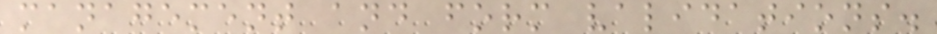management and form validations.
